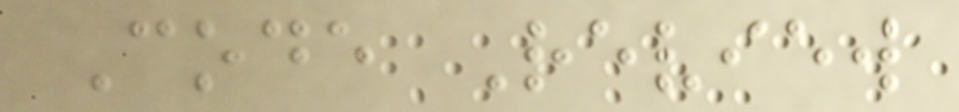Code Review
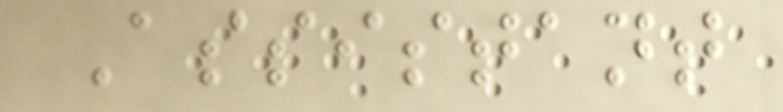Assistant
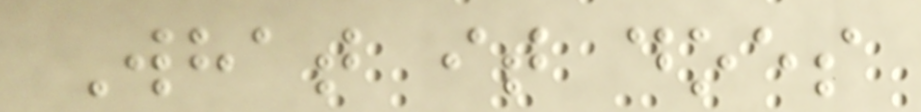What it does
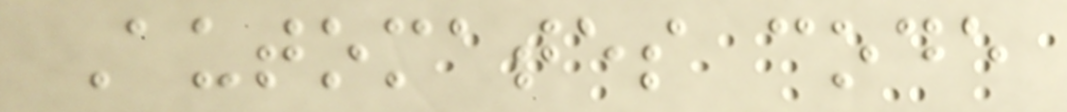Automates code
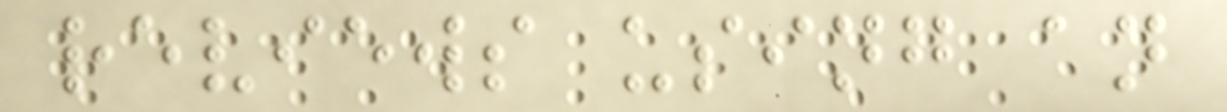reviews using an
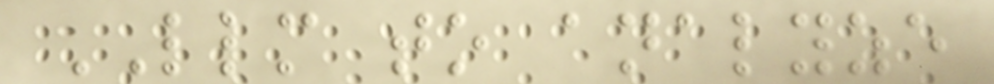LLM to analyze
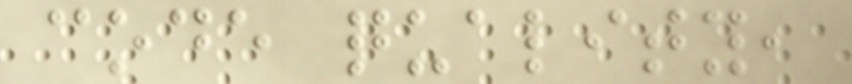code quality,
